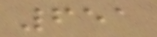651
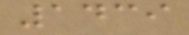1439
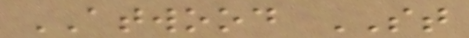ATWOOD ST
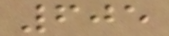605
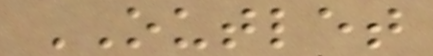OUTLET
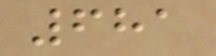681
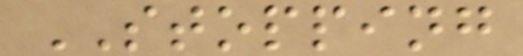STOPPING
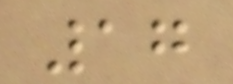17
